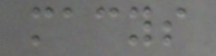macys
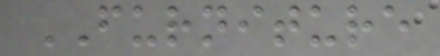FURNITURE
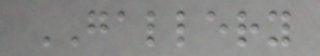GALLERY
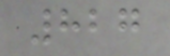827
